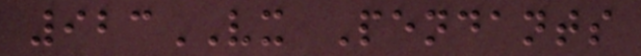923VX Pendants
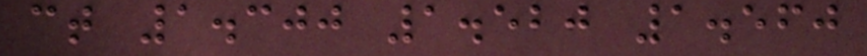ct 1.300 1.520 1.560
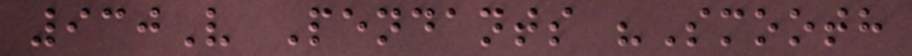930V Pendants "Smooth
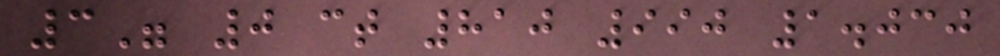3" 0 ct 810 990 1.030
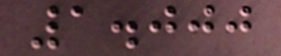1.000
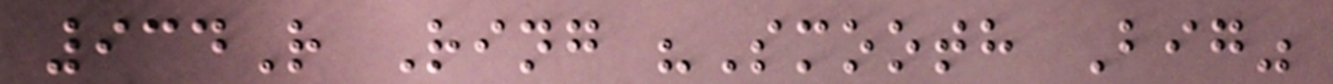934R Ring "Smooth Big"
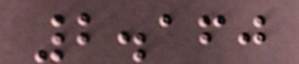2.160
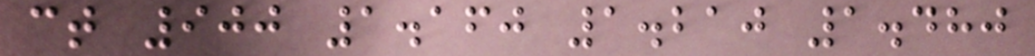ct 900 1.160 1.210 1.480
